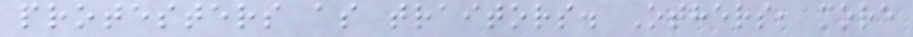protesters as traitors. Others, more
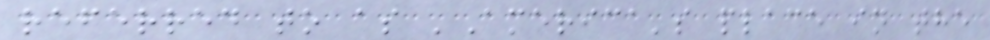referred to as 'America's place in the
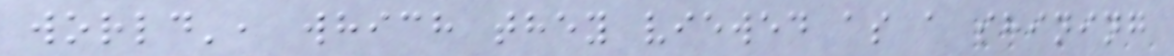world', which they viewed as a shining
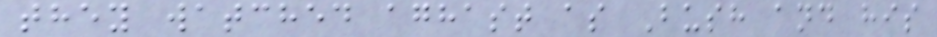they watched aghast as Bush and his
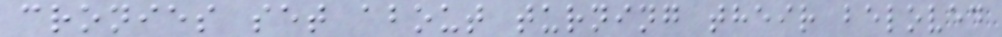cronies set about turning their beloved
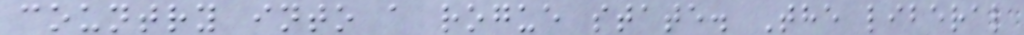country into a rogue state. The liberal
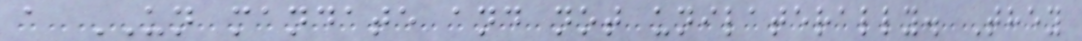a UN mandate and not unilaterally. They
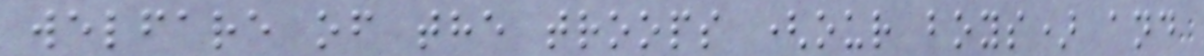welfare of the troops (our boys) and
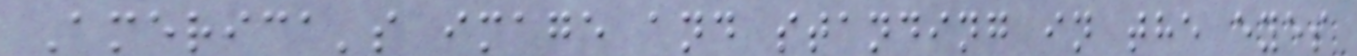America's image and standing in the eyes
